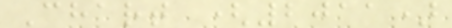Chart (2011)
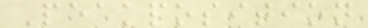Peakposition
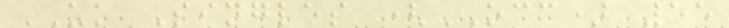UK Singles (OCC) 55
